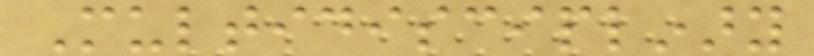Multidisciplinary
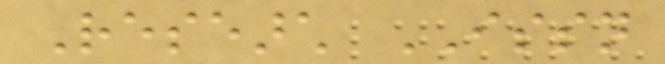Research ISSN
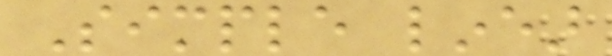Simple linear
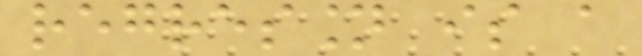regression is a
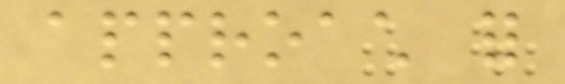approach for
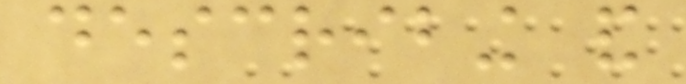describing and
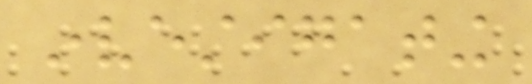investigating
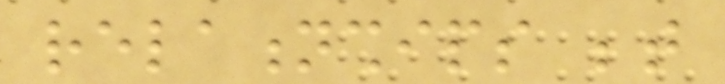relationships between
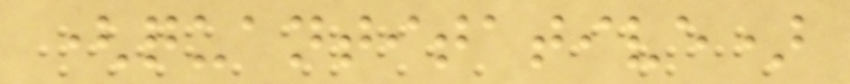(quantitative)
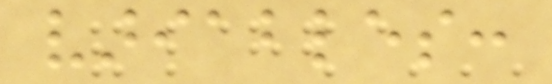variables:
